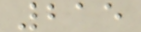215
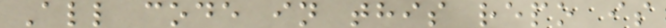All code in this repo is
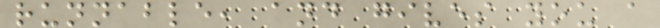runnable, and gives you a
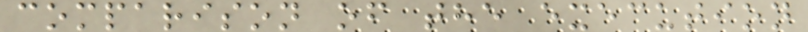comparison of the execution
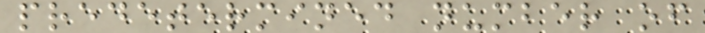predetermined number of
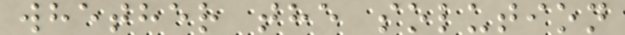whether the solution
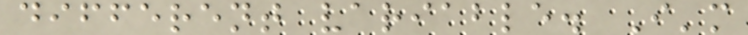different variable. I'm
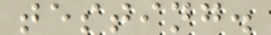testing.
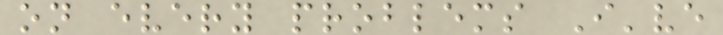on every problems I've
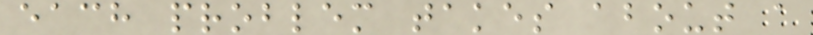each problem takes about a
